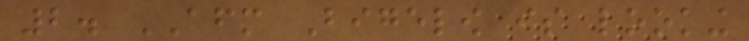2. AFM Bigelow is looking
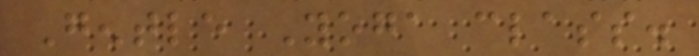Gentle Yoga class.
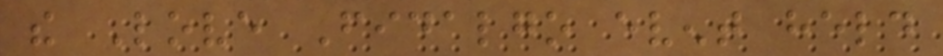the Love Fidalgo event held
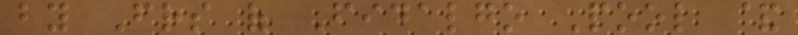by Friends of Fidalgo Pool &
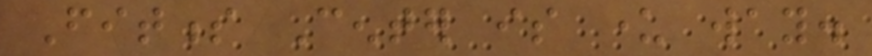Fitness Center is under way.
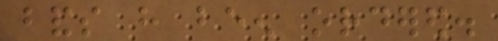bands have been ordered.
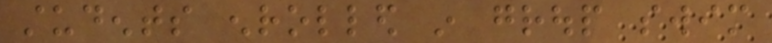students enrolled in group swim
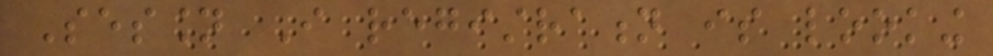Session I registration is looking
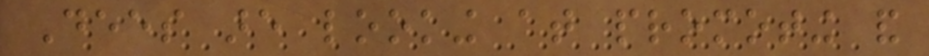Dees are looking at promoting and
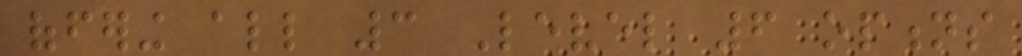offering all 3 Level 6 options
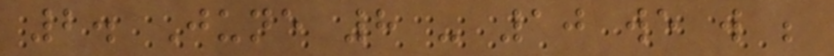2. June 8 - 10 we will be
